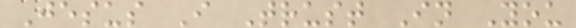Jesus I Trust In You
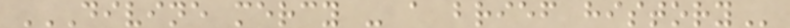DIVINE MERCY - A BRIEF HISTORY
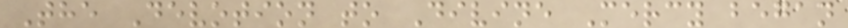The Devotion to Divine Mercy began
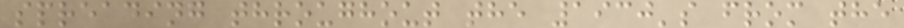spreading throughout the 1930's from the
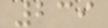239
